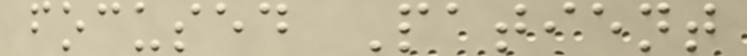focused Patient
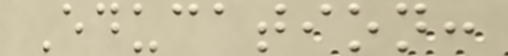Education:
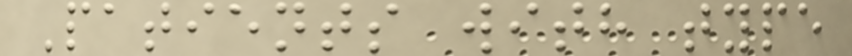Patients with type
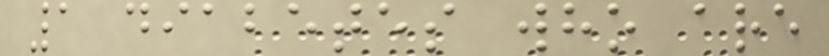1 diabetes who are
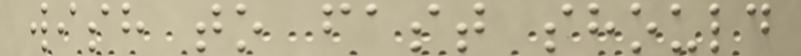wish to fast should
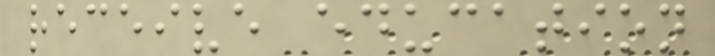receive education
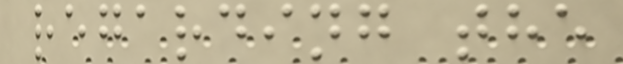regarding the
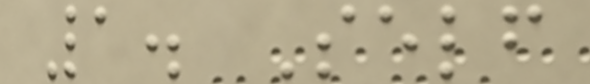1. Self
